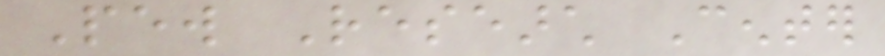Pew Research Center
